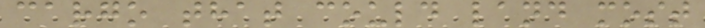cargo that could land most
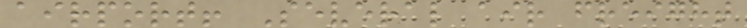airport! Several air freight
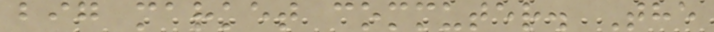big market commuter. The
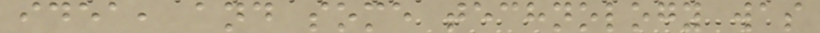idea, and some technology was
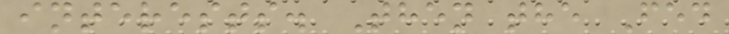interests. Then the Fed
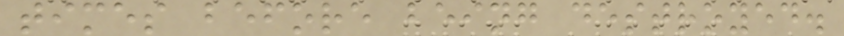times before being destroyed.
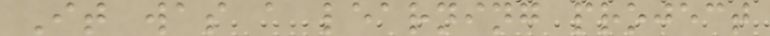It was a learning project
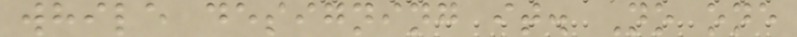while designing it. No one
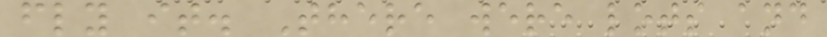fly it. There were lots and
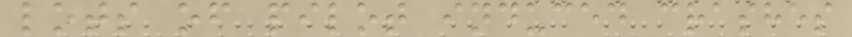lots of pilot induced crashes
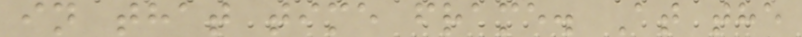in that time frame. At the
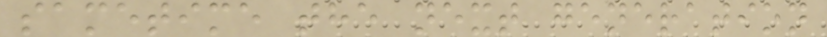sametime the next generation
